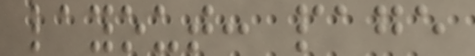layout: page
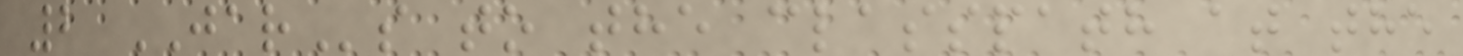2 JARs to the classpath at the
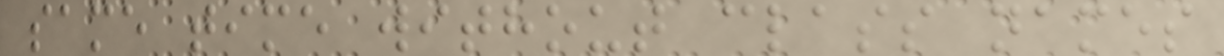same time without class names
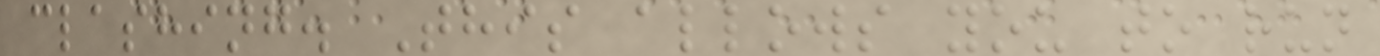clashing. This allows you to run
